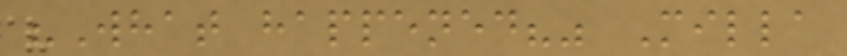"What happened?" Milla
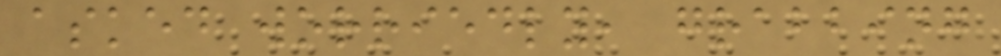asked worriedly, grabbing
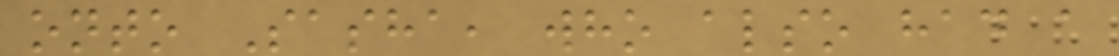onto Sasha, who also had a
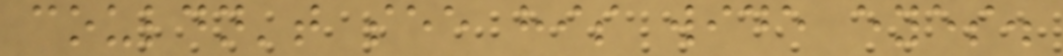couldn't see his wide eyes.
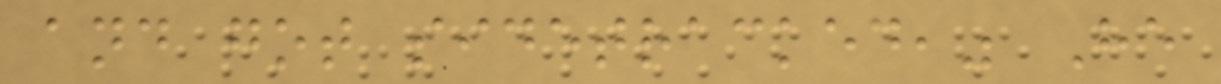and got sidetracked," He
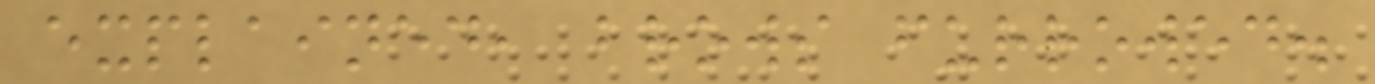explained, brows furrowed.
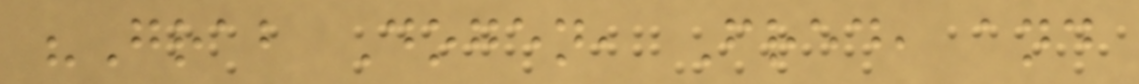"Grab Dogen, Fred, and
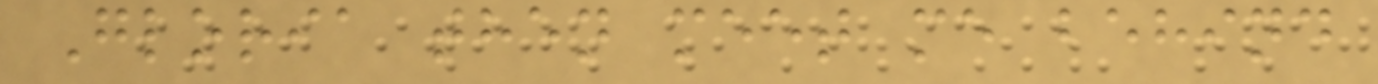Gloria then meet me behind
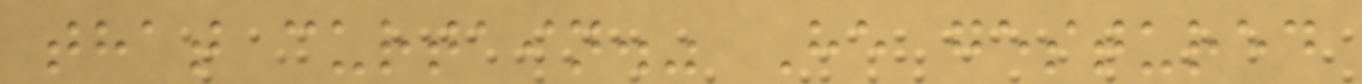that curtain." He gestured
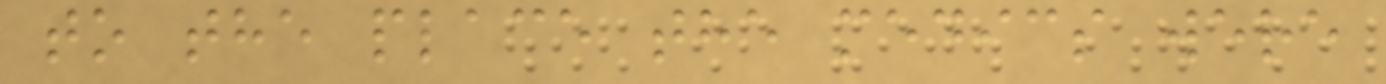to the place the medics were
